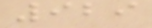929
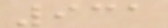931
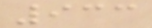933
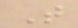T
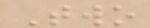Two
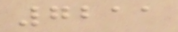7211
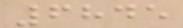6845
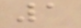1
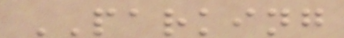PARKING
